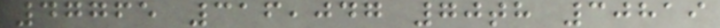47765 316,047 70th 30819
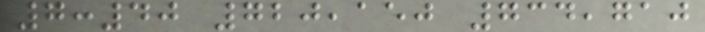7:40 720,150 734,710
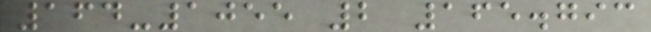164-1055 2 165.793
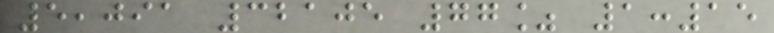5,091 32105 77% 1:15
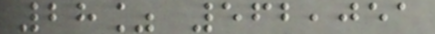28% 562,051
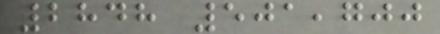2848 501,700
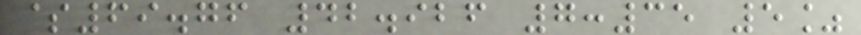$69.76 42.926 7:35 5%
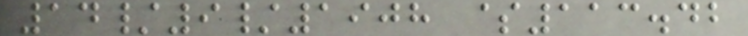14/9/1908 $113.42
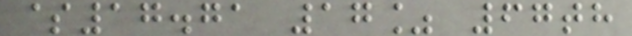$17.71 17% 67th
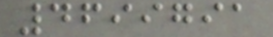4699791
